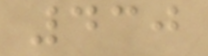430
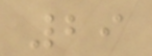29
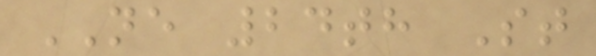NE 24th St
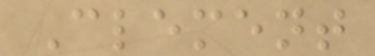Clement
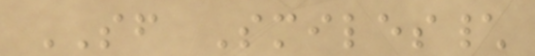SF Smiles\
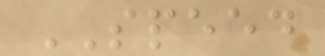SPEED
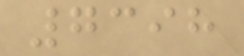7398
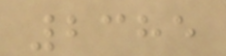2385
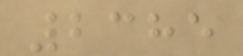2385
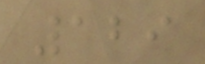129
